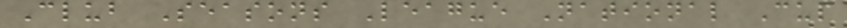Club Seasons League National Cup
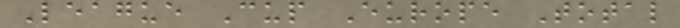League Cup Europe Total
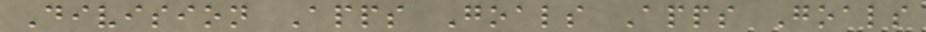Division Apps Goals Apps Goals
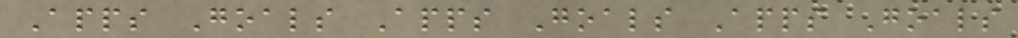Apps Goals Apps Goals Apps Goals
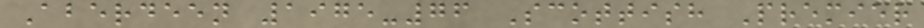Aberdeen 1975-76 Scottish Premier
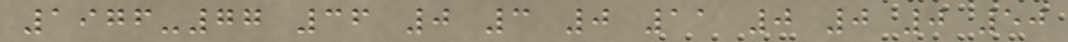1976-77 36 0 3 0 11 0 0 0 50
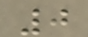0
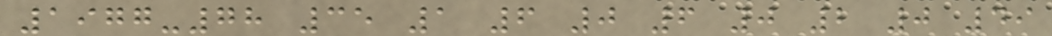1977-78 35 1 6 0 6 0 2 0 49
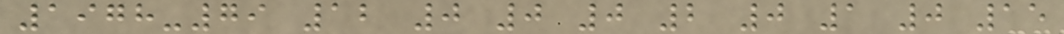1978-79 12 0 0 0 2 0 1 0 15
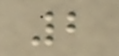2
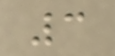3
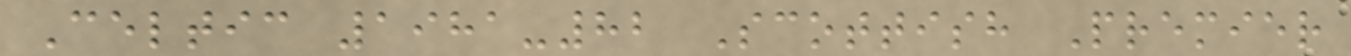Celtic 1981-82 Scottish Premier
